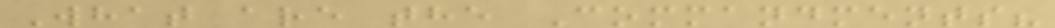What are the Commandments?
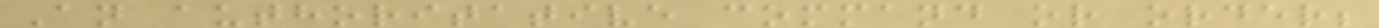An authoritative command or order;
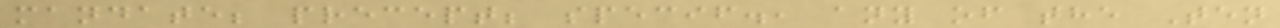mandate; precept; specif., any of the Ten
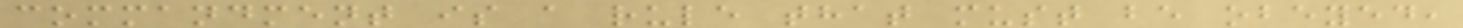commandment is a rule that must be obeyed,
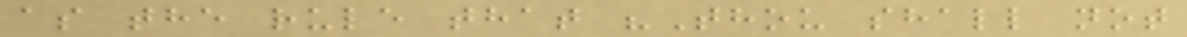as the rule that "Thou shall not
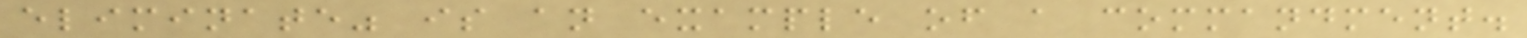eliminate" is an example of a commandment.
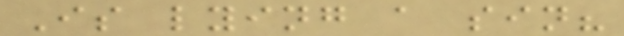Is lying a sin?
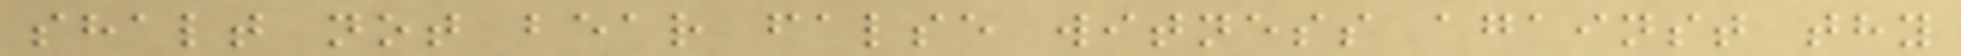shalt not bear false witness against thy
